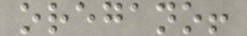oregano!
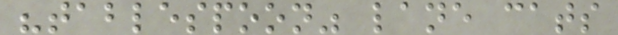"tablespoon" lane cats
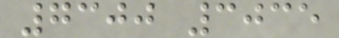7300 3035
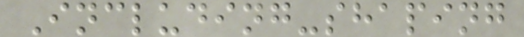Including-shaping
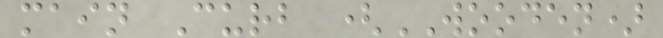main Curb (WOODEN)
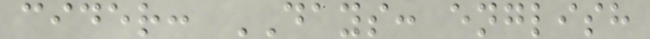cider: DAYS: english
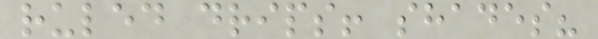ruled drips! shades?
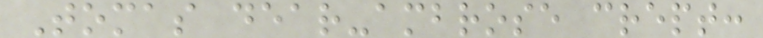Tomas dear-ambrose crept:
